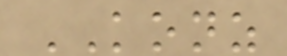KONZ
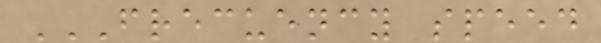FRECUENCY SPEED
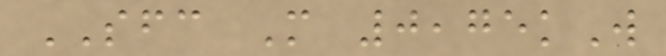SFC M 0,75kW
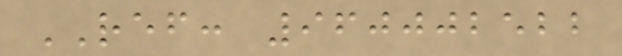REF: 960002522
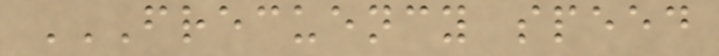FRECUENCY SPEED
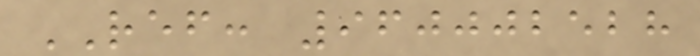REF: 960002528
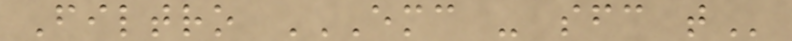Filtro EMC - SFC T
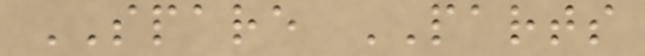SPARE PARTS
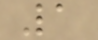1
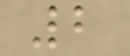2
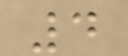4
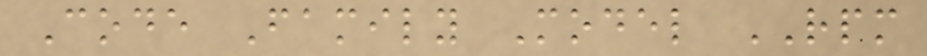Code Family Model RPM
